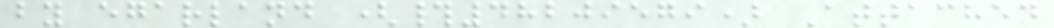by egarland (#48209579) Attached
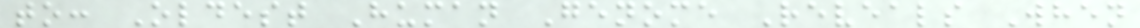to: Oldest Human Genome Reveals When
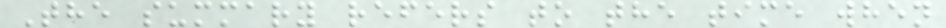The summary refers to the time when
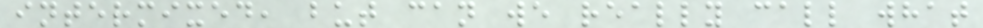intermixed, but can we really call what
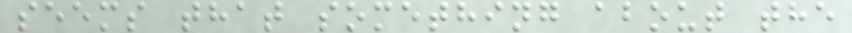seems that something about the
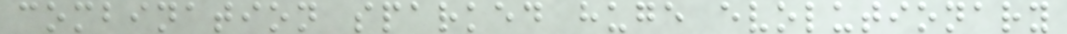combination sparked huge evolutionary
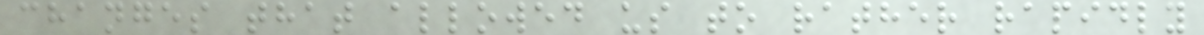changes that allowed us to rather rapidly
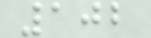102
